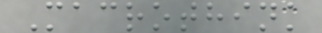Macrothink
